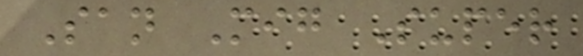San Mig Super
